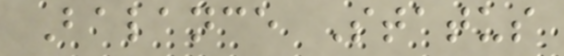Balance Status
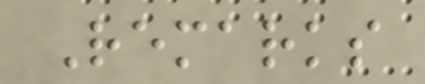Remarks
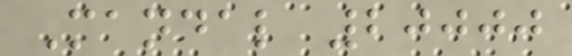Mandal 20000
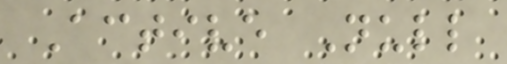Active Null
